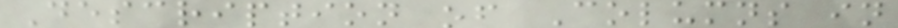Description of Columns in
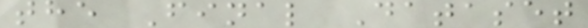the Final Dataset
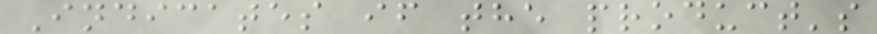Indicates if the product's
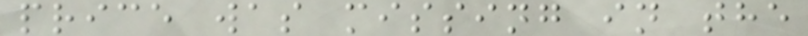price was missing in the
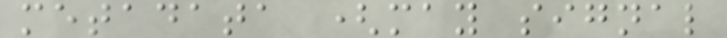metadata (may signal
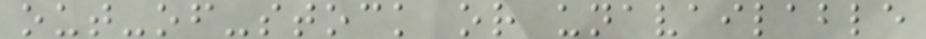out-of-stock or unavailable
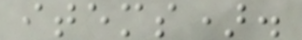items).
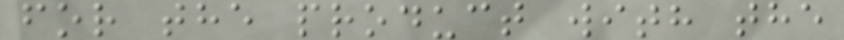for the product with the
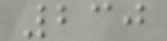230
